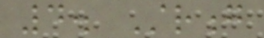4. Strong
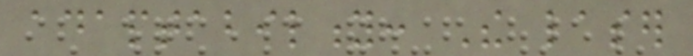adaptability: The laser
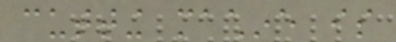cutting machine is
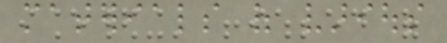materials of various
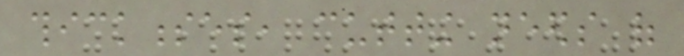thicknesses, cutting needs of
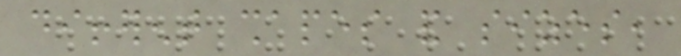different shapes and sizes,
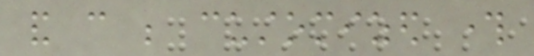and can be customized through
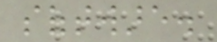software.
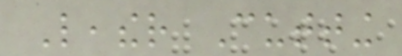Leather Cutting
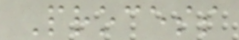Process
